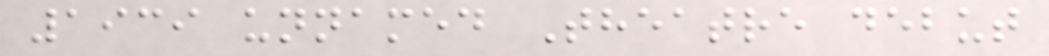1939 unnamed Theatre debut
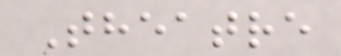Theatre
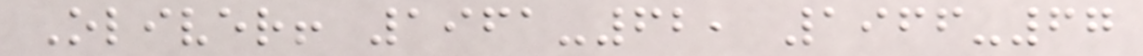Oliver! 1961-62, 1966-67
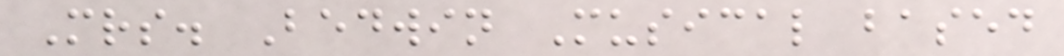Mrs. Bedwin Musical based
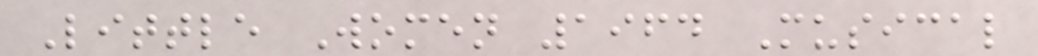Little Women 1964 Musical
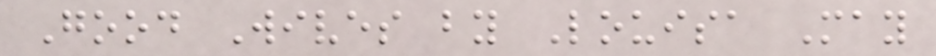Good Wives by Louisa May
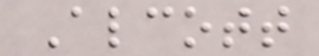Alcott
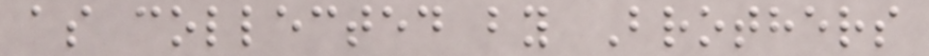as collected by Brothers
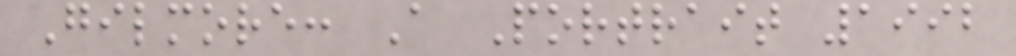Gilmore: A Portrait 1992
